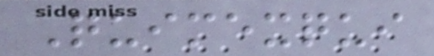Quimexqui
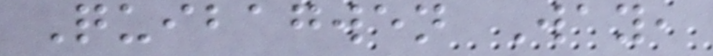Quibagwen Way,
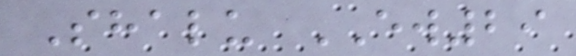Shalu EW29
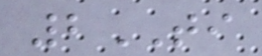2TI
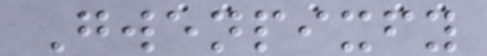Gwenpixfy
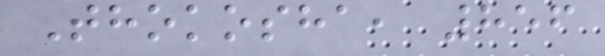Thokosha, 856
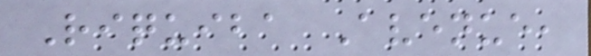Riquiba Avenue,
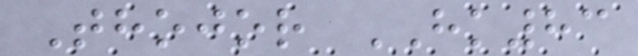Thojor HK83
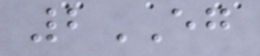2EG
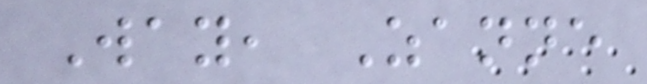Way, Zanne
